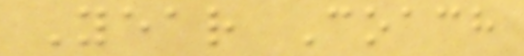Year Coach
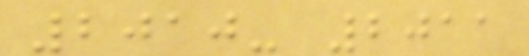2010- 2011
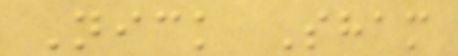Nick Sham
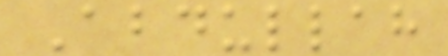Abdullah
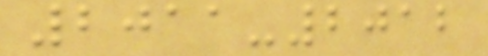2011-2012
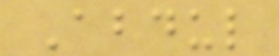Abdul
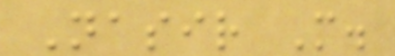Nasir M.
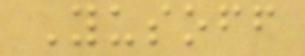Yusoff
